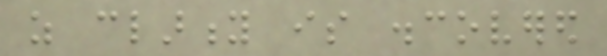as clarity is discovered
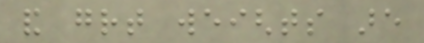and great weights are
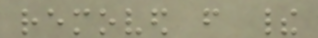removed from their
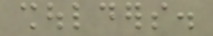shoulders.
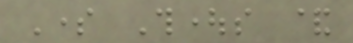Some Thoughts &
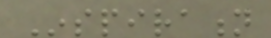Inspiration
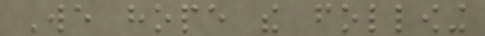We hope the following
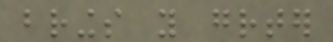brings you greater
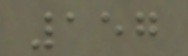157
